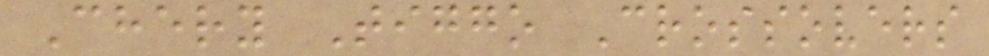Chery Tiggo Crossovers
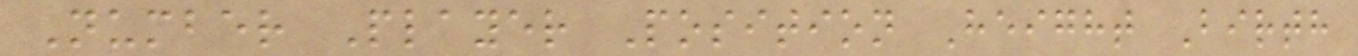Number Player Position Height Birth
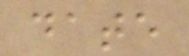date
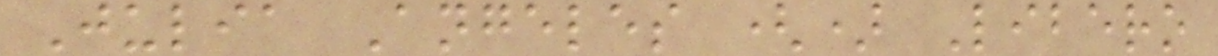Julia Angeles () Libero
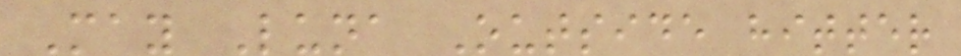May Luna Outside hitter
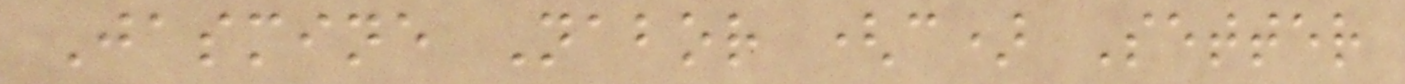Jasmine Nabor (c) Setter
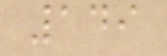149
